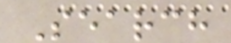Search
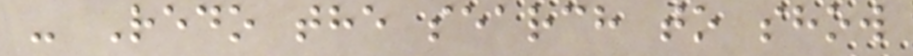- Redo the search to show
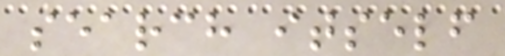search itself
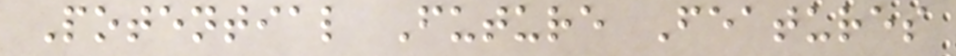Potential Future Features
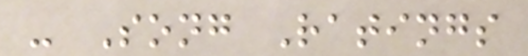- Song Ratings
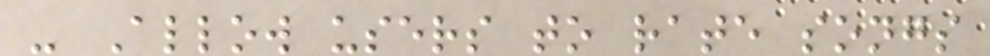- Allow users to rate songs
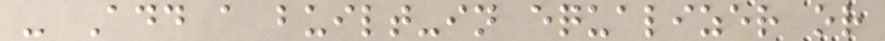- Add a built-in equalizer or
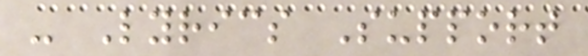- Lyrics Support
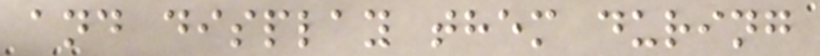and display them during
